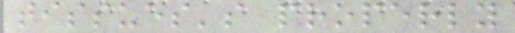tissues's properly
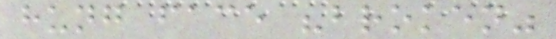hung face "broken"
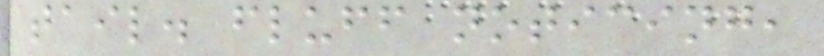tail. fluff noticing,
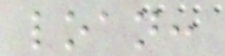loan:
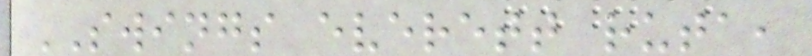SWINGS everett ruta,
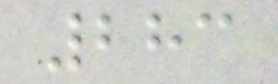283
